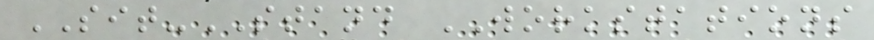SIT-STAND WORKSTATIONS
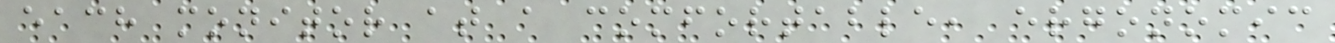each monitor at a comfortable, ergonomic
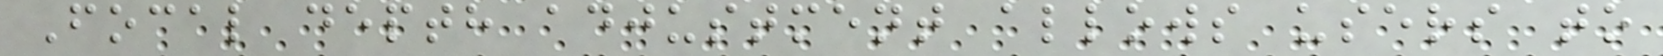Focal depth adjustment allows users to
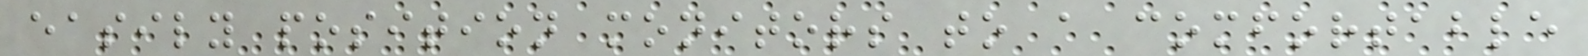easily position monitors to a comfortable
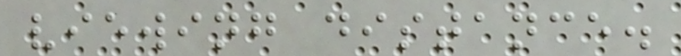viewing distance.
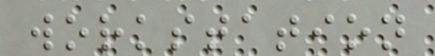workstation
